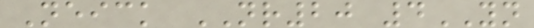Neick NR20 4YN
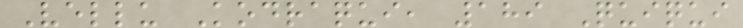Vellu Kodraqui, 189 Quiqui
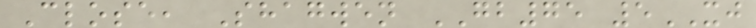Close, Shagwen GB75 5XJ
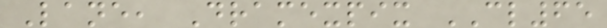Lane, Dramexpix CL65
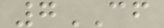7CF
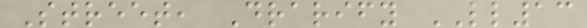Street, Drarify LL13
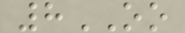8OO
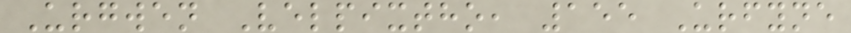Urgwen Velpixtho, 155 Urfyne
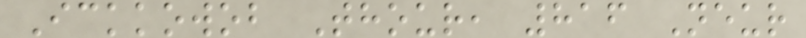Ickkowob Thour, 816 Neur
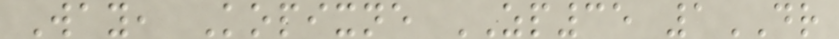Way, Kopixne ZP35 1DR
